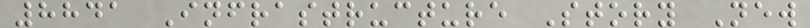8841 Infrastructure Story New
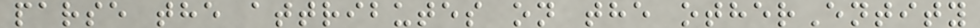parse the attributes on the otherEntity
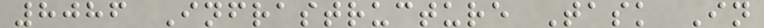8086 Infrastructure Task In
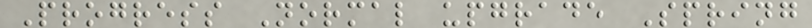Progress Normal upgrade Spring
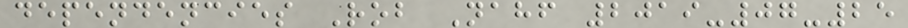dependencies Rob Nahf 2019-07-25
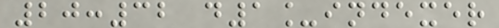20:32 d1_indexer
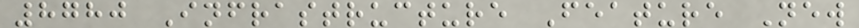8780 Infrastructure Feature New
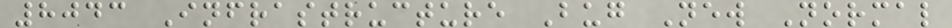8043 Infrastructure Bug New Normal
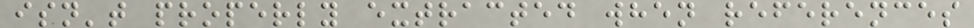isn't properly extracted when references
